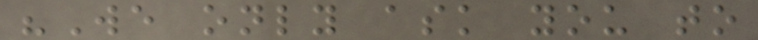"We only ask you to
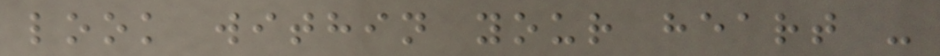look within your heart -
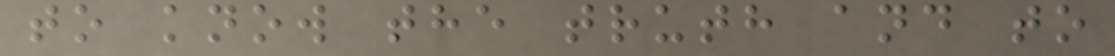to know the truth and to
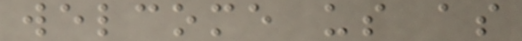welcome us as
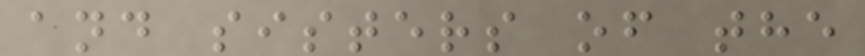and sisters of the
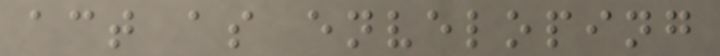act as enveloping
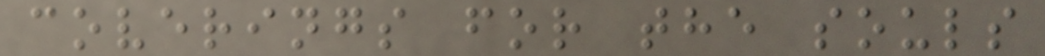coverings for the souls
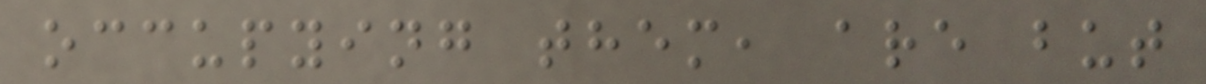occupying them, are but
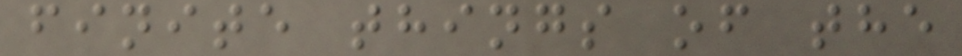finite things of the
